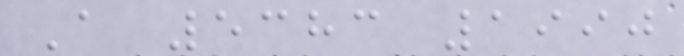A 5383 1990
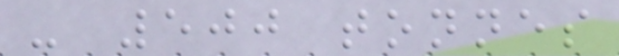- 500 tonnes
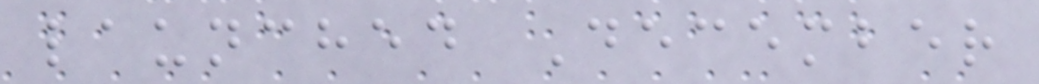launched December
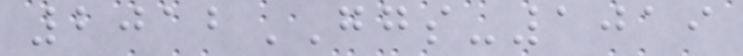2012GGS-1019
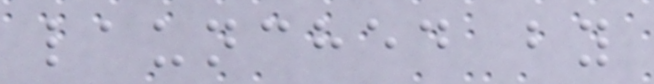launched by
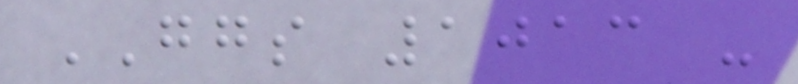GGS 1013 -
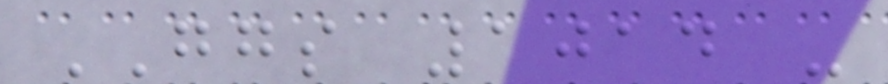GGS 1014 -
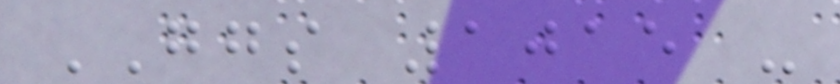GGS 1015 -
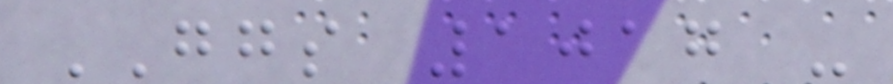GGS 1017 -
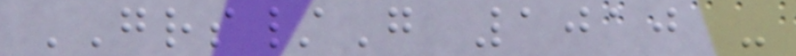GRS/G 1010 -
